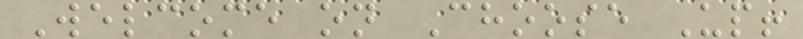Welcome on Choose Up!
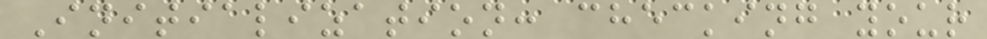Initialization: checking your
